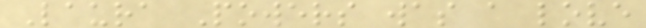Laura Powers was a love
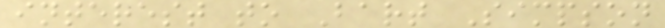interest to Bart Simpson
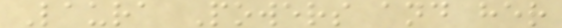Laura Powers and her
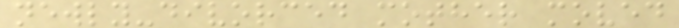newly-divorced mother moved
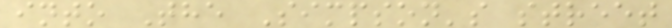into The Simpson's street
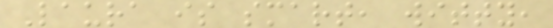Laura is smart, witty,
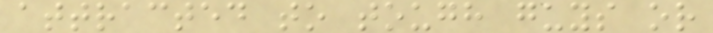attracted to tough guys or
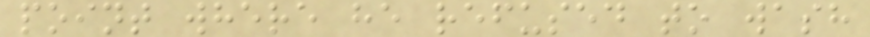point where he refused to wash
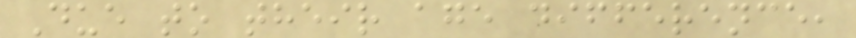Due to their age difference,
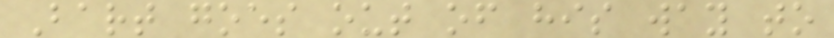Bart goes out of his way to
